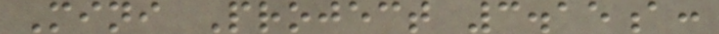Mini Project 3.15a:
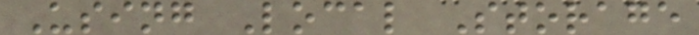Using Local Storage
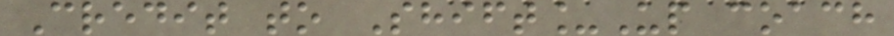Credit to Shift_Up coach
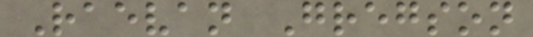Raevan Gregson
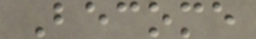Become
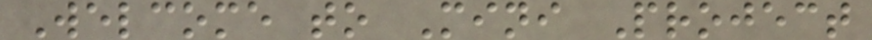Welcome to Mini Project
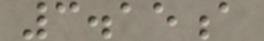3.15a
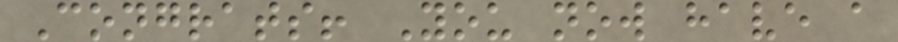Congrats! You now have a
